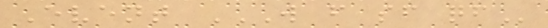Event W F SF QF
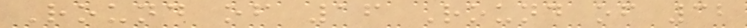Round of 16 Round of 32
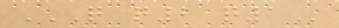Q Q2 Q1
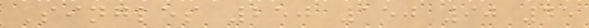Singles 250 150 90 45
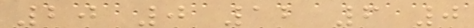20 0 12 6 0
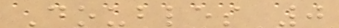Doubles 0
